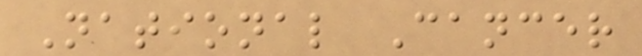National Cancer
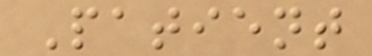Patient
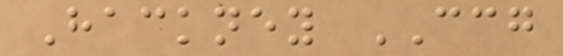Hackney CCG
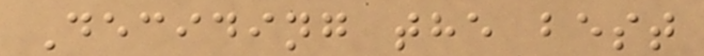Deciding the best
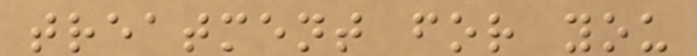treatment for you
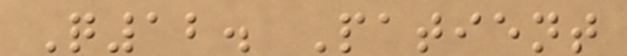Q12. Patient
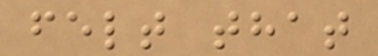felt that
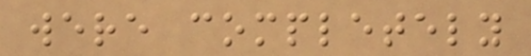were completely
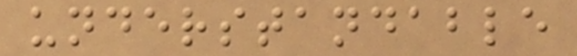understandable
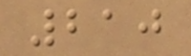210
